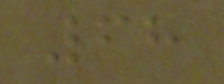68
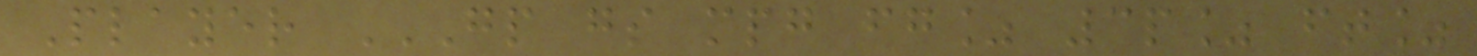Player GP GS MPG FG% 3P% FT%
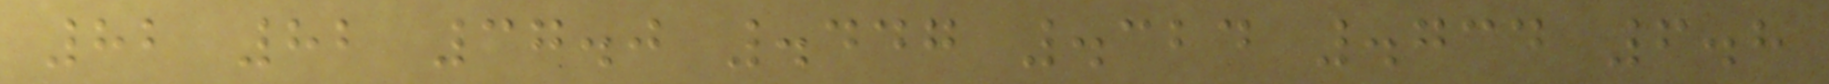82 82 37.0 .447 .324 .734 6.8
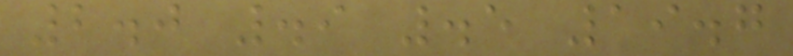2.0 .9 .5 19.7
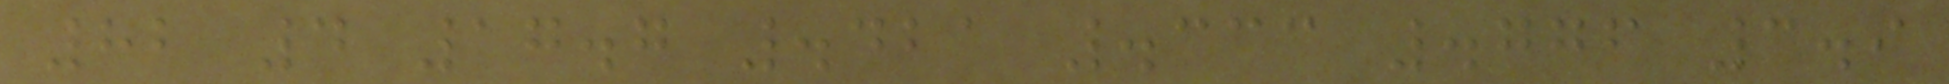82 4 17.7 .421 .333 .776 3.9
